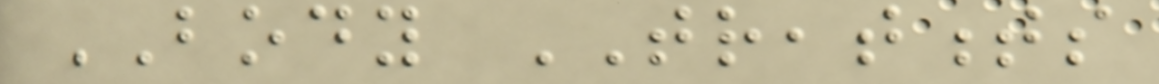BODY TREATMENTS
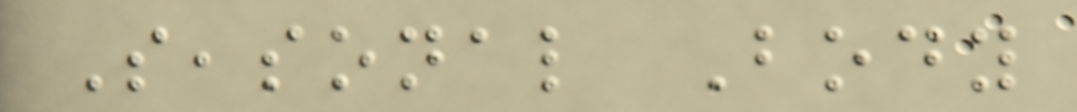Seasonal Body
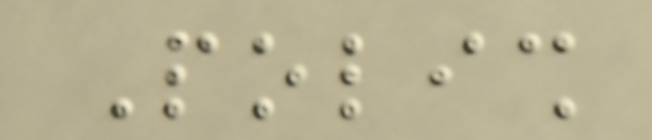Polish
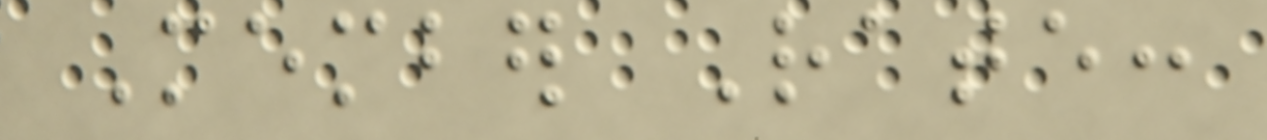Member Rate:
